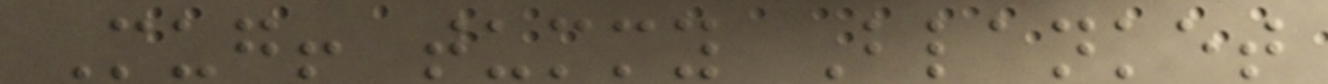Mug! tummy Blanket
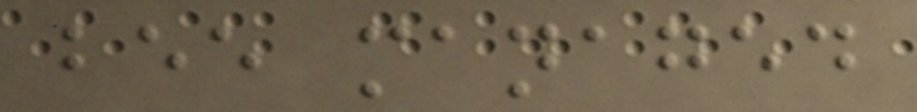bee managed
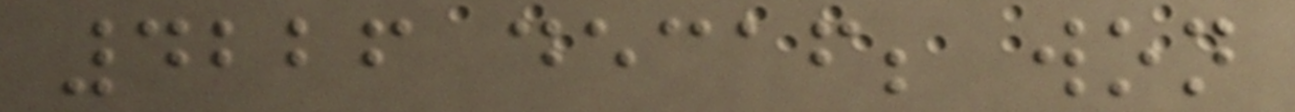4226 decaf; won
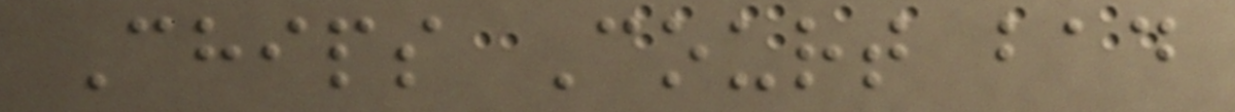Chips Court bad
